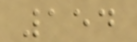154
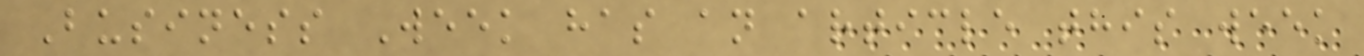Business Week has an article this week
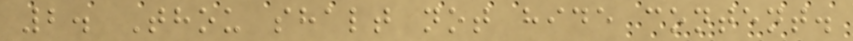2. Thou shalt not hide content.
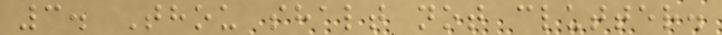3. Thou shalt not clutter.
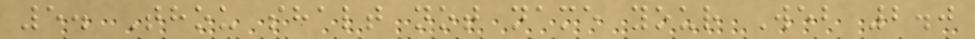5. Thou shalt not name your Web 2.0
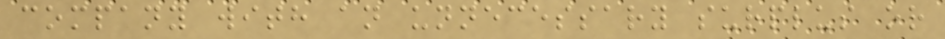company with an unnecessary surplus or
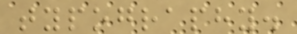typography.
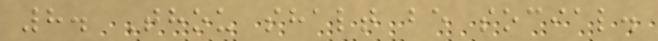8. Thou shalt be social.
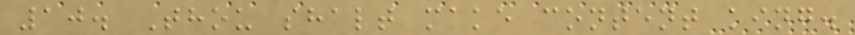10. Thou shalt make content king.
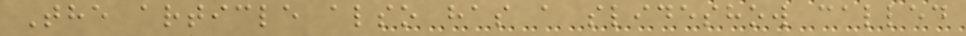The article also has a slideshow called
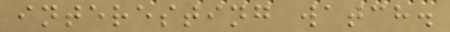interesting watch.
